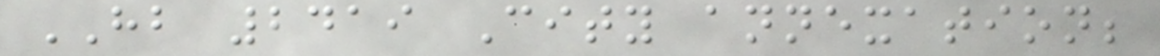HB 2419 City annexation;
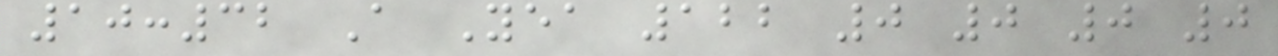10:32 A Yea 122 0 0 0 0
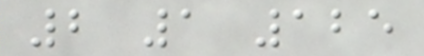2 1 125
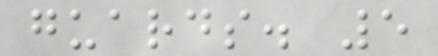guards. 5
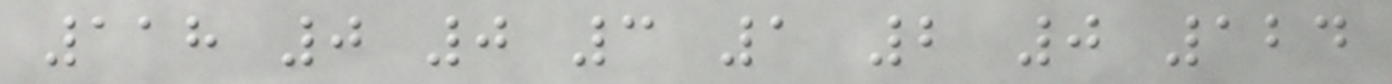118 0 0 3 1 2 0 124
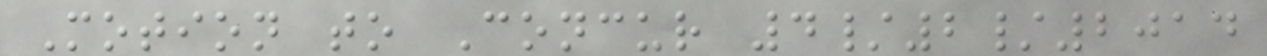Motion to Concur 4/2/2014
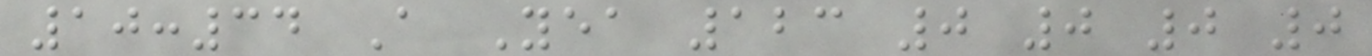10:34 A Yea 123 0 0 0 0
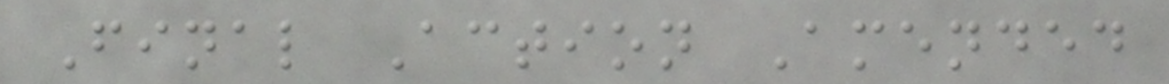Final Action Amended
